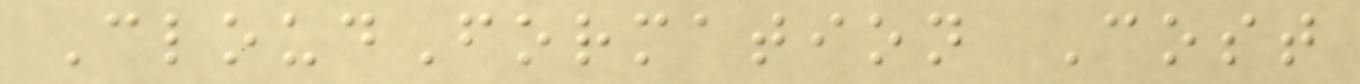CloudFormation Cost
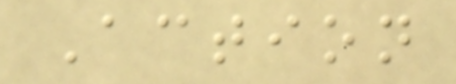Action
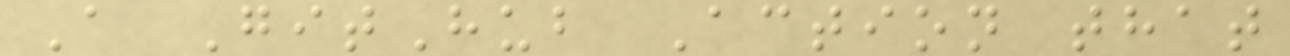A GitHub Action that
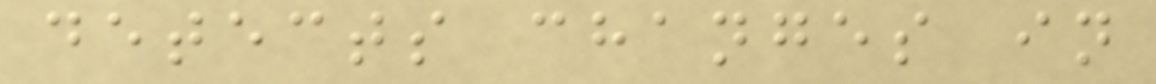detects changes in
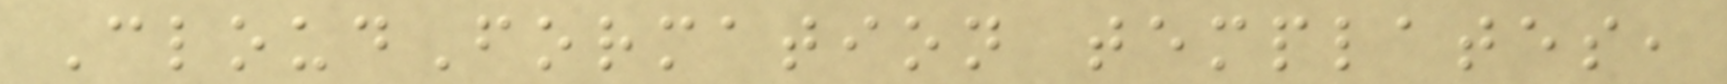CloudFormation templates,
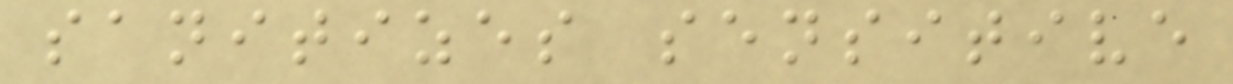sanitizes sensitive
